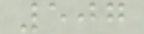507
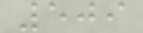509
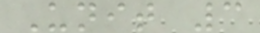Unit 3
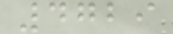4729
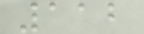112
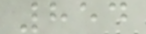854
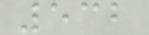532
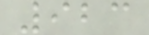923
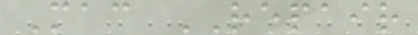Mac REPAIR
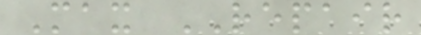Max REPAIR
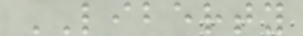LIBERTY
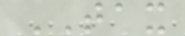TAX
